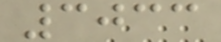3033
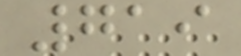719
